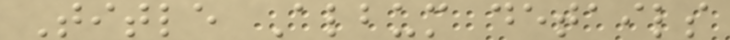Title Album details
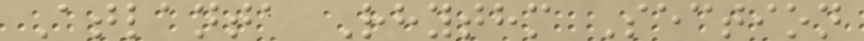Atlanta Rhythm Section
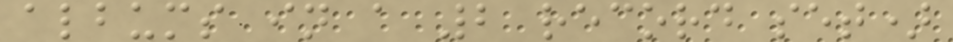albums in a 2 record set)
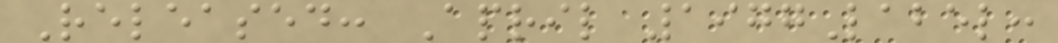Released: April 1977Label:
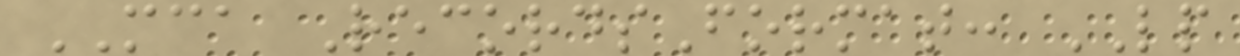MCA RecordsFormat: LP
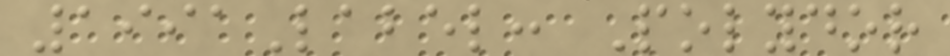1991Label: Polydor
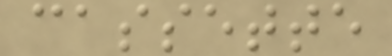cassette
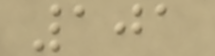101
